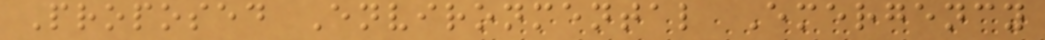Proposed Environmental Emergency
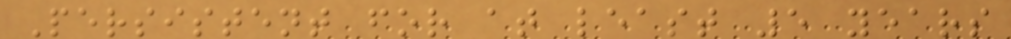Persistent for at least 5 years
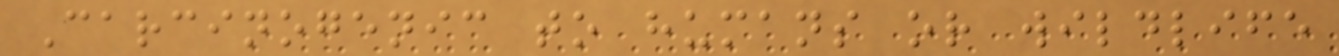Carcinogenic to humans or wildlife
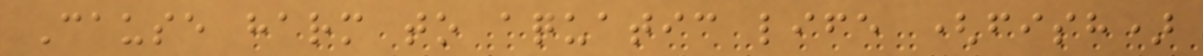Cause harm to aquatic life (fish)
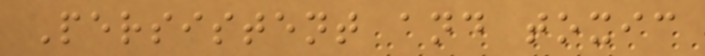Persistent and toxic
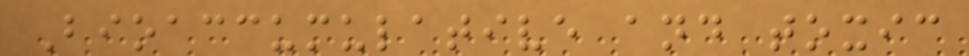Bioaccumulative and toxic
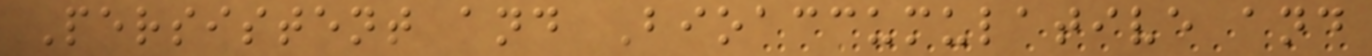Persistent and Bioaccumulative and
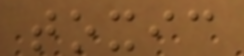toxic
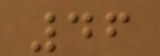46
